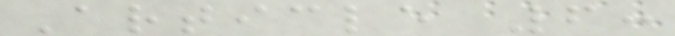Article 6:
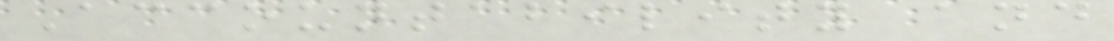Accountability and
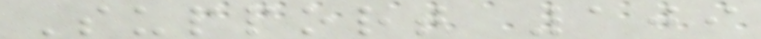Support 109
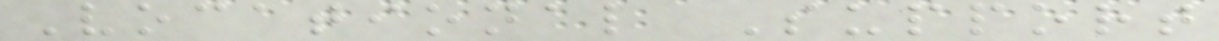Vocational Support
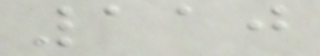110
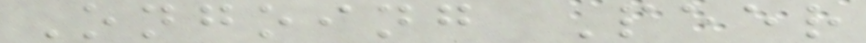Ongoing Peer
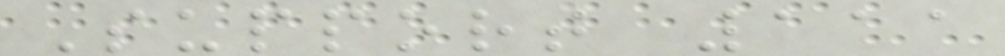Support 111
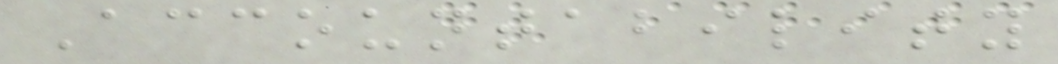Accountability
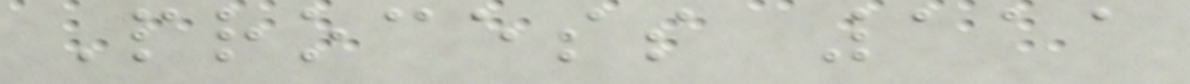Process 111
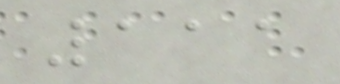111
